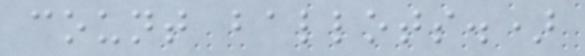count ballots.)
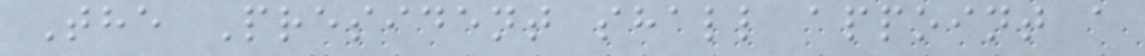The President shall appoint a
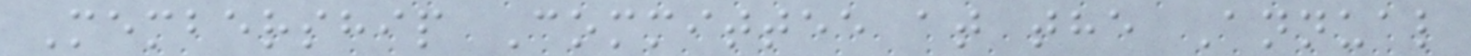Membership Committee at the Annual
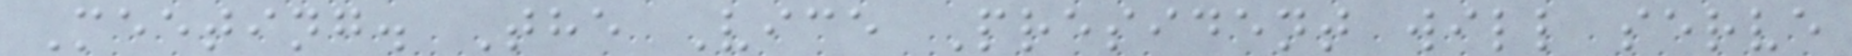Meeting. The Vice President will serve
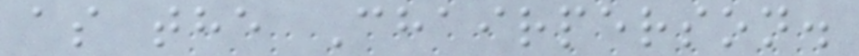as the Chairperson.
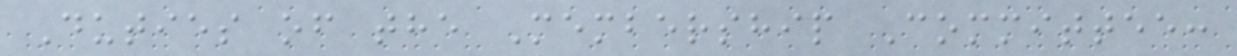Duties of the Membership Committee:
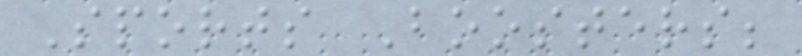Sports Boosters;
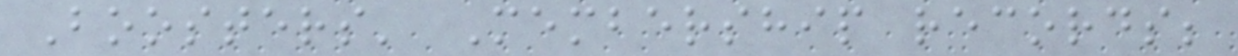Boosters' Membership records;
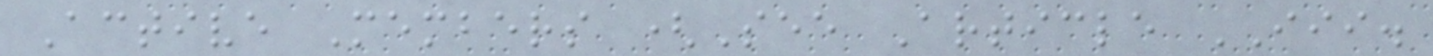Active Members (See Article III.
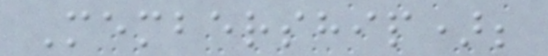Membership);
